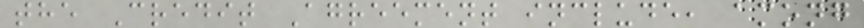the Credit Agreement include, among
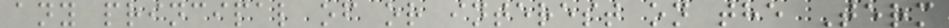any principal of or interest on the Term
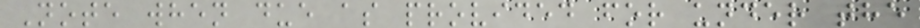Note when due as provided for under the
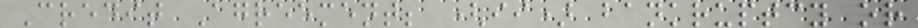Credit Agreement; (ii) bankruptcy or
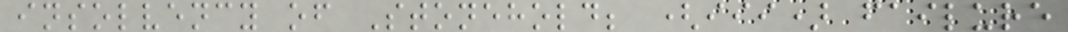insolvency of Stonehold; (iii) failure
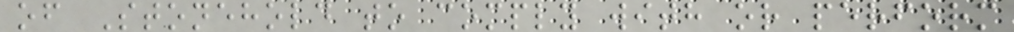of Stonehold to comply with or perform
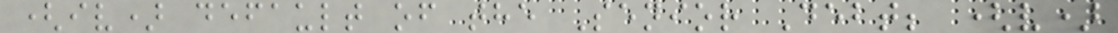(iv) default of the Senior Debt; (v)
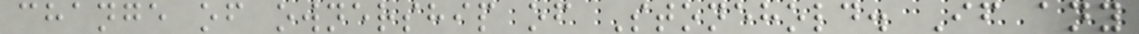change of ownership of Stonehold. If any
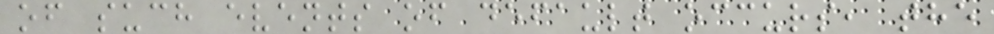of such events of default occurs, the
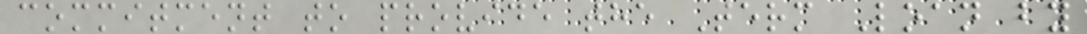commitment to provide the Term Loan by
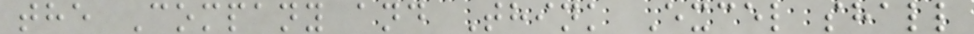the Company and Think Excel shall
